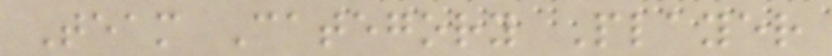Team Category Player
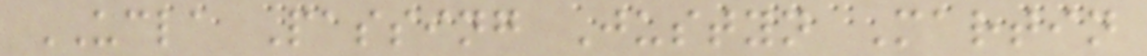UCLA Passing Justyn Martin
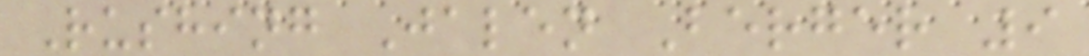Rushing Jalen Berger 9
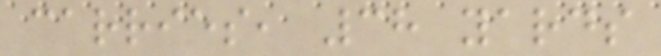carries, 38 yards
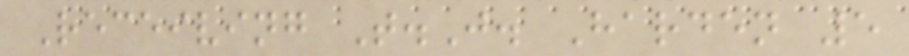Receiving T.J. Harden 5
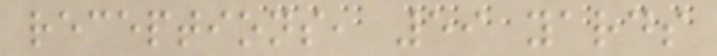receptions, 59 yards
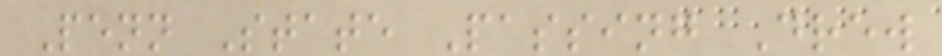Penn State Passing Drew
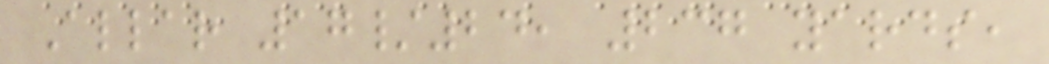Allar 17/24, 237 yards,
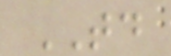TD
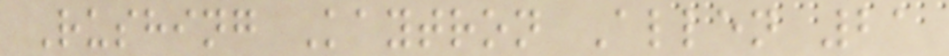Rushing Kaytron Allen 21
